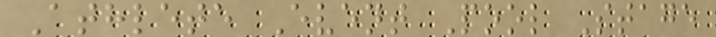Athlete Event Pool Stage
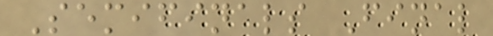Semifinals Final
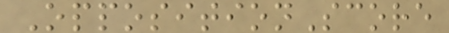OppositionScore
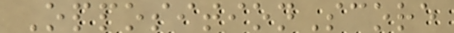OppositionScore
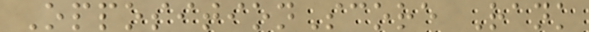OppositionScore Rank
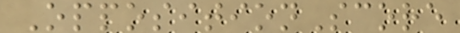OppositionScore
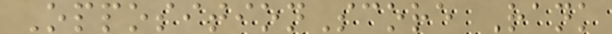OppositionScore Rank
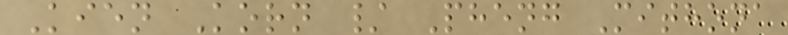Kien Korn / Pheng Mithona
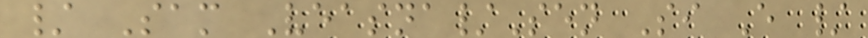/ Sam Veasna/Sen Si E /
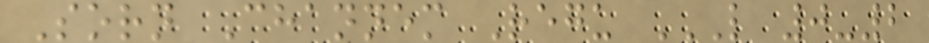Sorn Channem Regu L 0-2
